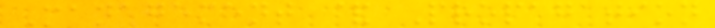Management & Propagation
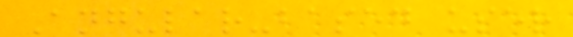Angular-based user
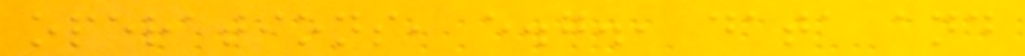operations, e.g., data and
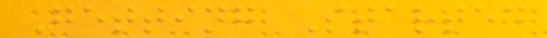Getting Started
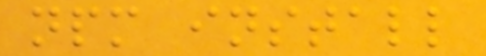npm install
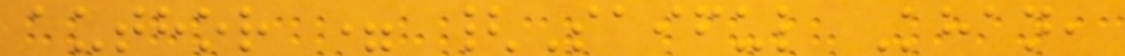author = {Saiful Khan,
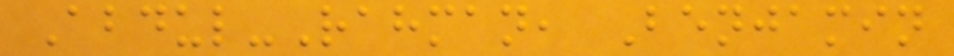Abdul-Rahman, Benjamin
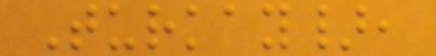Turkay},
